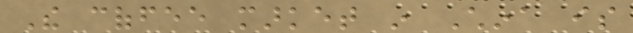The coffee market in China is
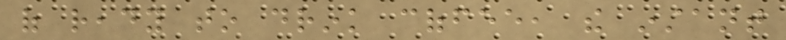of ready to drink coffee, the instant
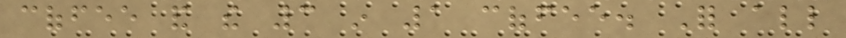coffee and the 3 in 1 coffee. For all
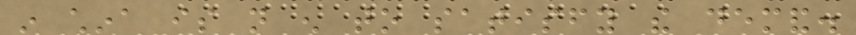in china is not enough to satisfy the demand.
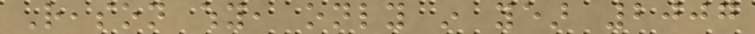Reason why, only in year 2007
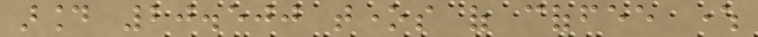around 20.500 tones of coffee where
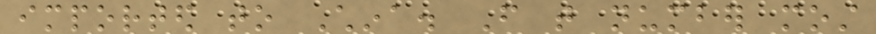imported to China. From that number most
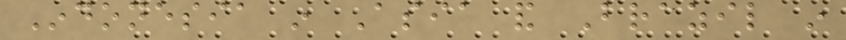Indonesia in Asia and Brazil in
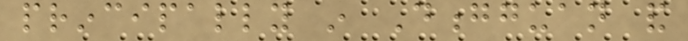principally in Dongguan and
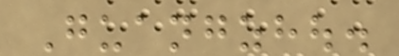Guangzhou.
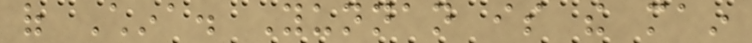of China. Yunnan is the main
